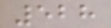528
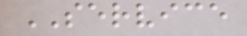SERVICE
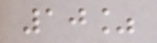10%
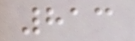813
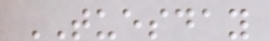TUESDAY
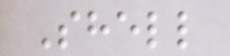Shell
